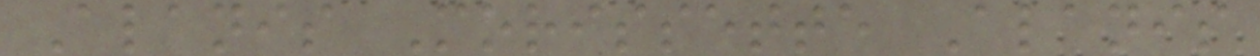Alanis Morissette Alanis
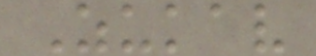Zukav
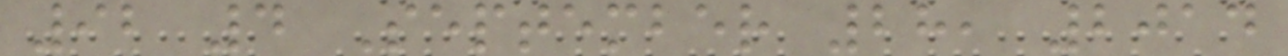92 4 September 28, 2014
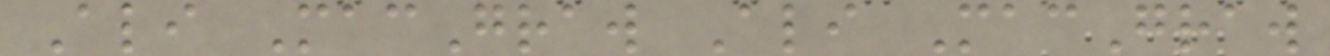Ali MacGraw Ali MacGraw
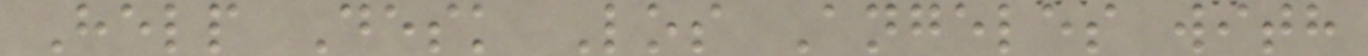Help Desk Los Angeles with
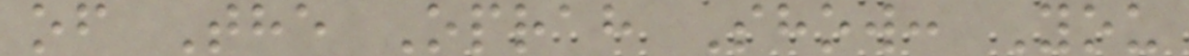of The Oprah Show: You
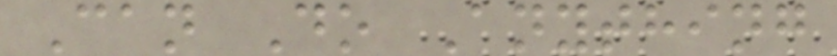Can Do Anything
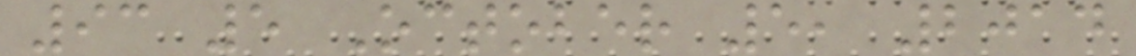93 5 October 5, 2014
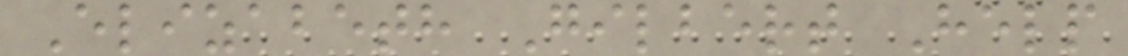Elizabeth Gilbert Help
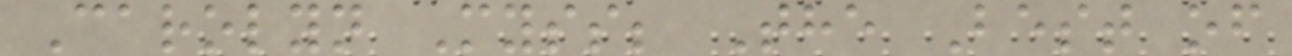Carolyn Myss; The Best of
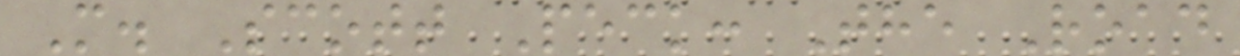M. Scott Peck: The Road
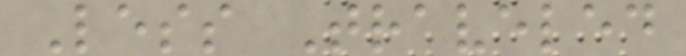Less Traveled
